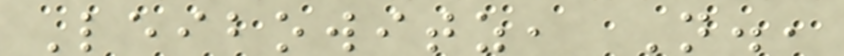Leibowitz, N.,
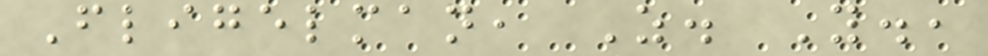Fligelman, Z. Y.,
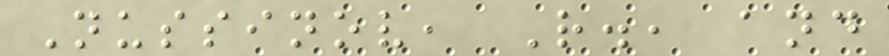Nussinov, R., and
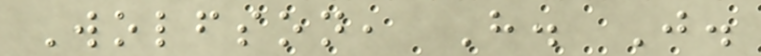Wolfson, H. J.
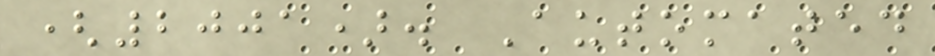(2001). Automated
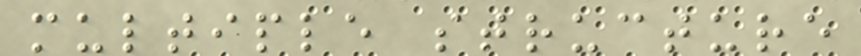multiple structure
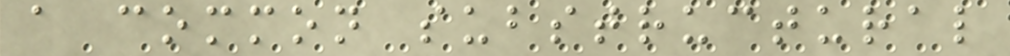a common substructural
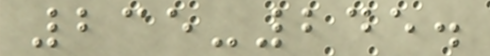235-245.
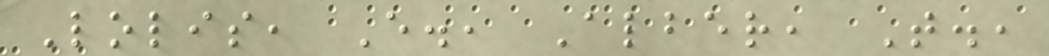Lolis, E., Alber, T.,
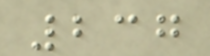237
